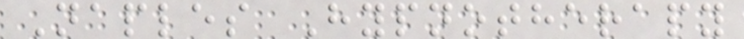Naples Hypnotherapy
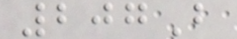207B
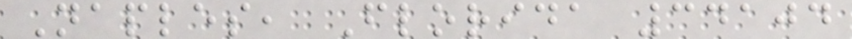Naples, Florida 34104
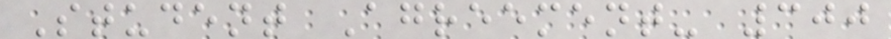Student Agreement- 300
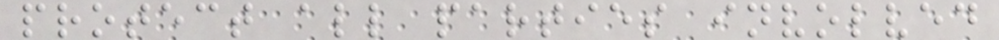protect all parties involved
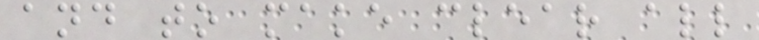and to make clear all
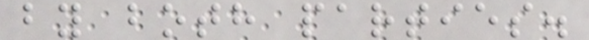by both parties.
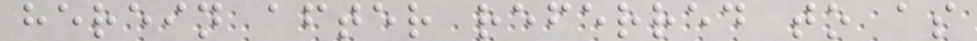herein after referred to as
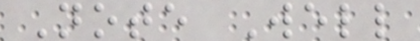Note Well
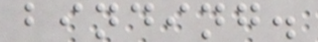binding.
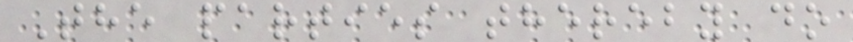The parties thereby do
